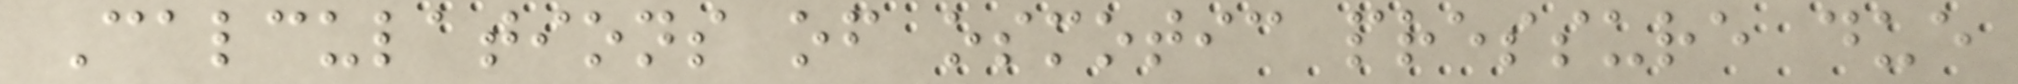Calculations of osmotic pressure due
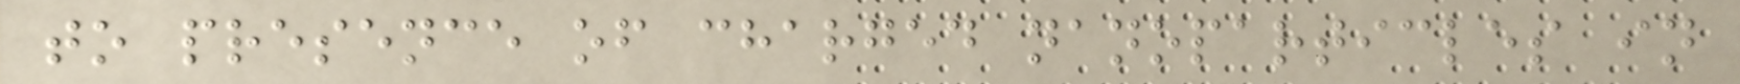to presence of charged nanoparticles in
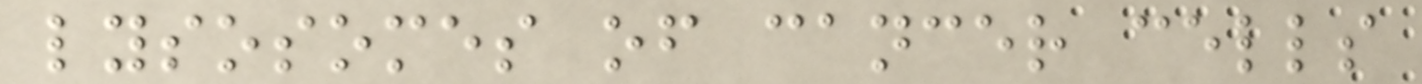lysosomes of cancer cells
